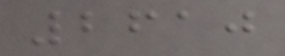2610
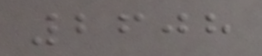2608
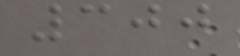300
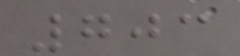703
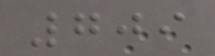709
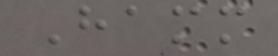Hamm
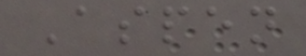Aspen
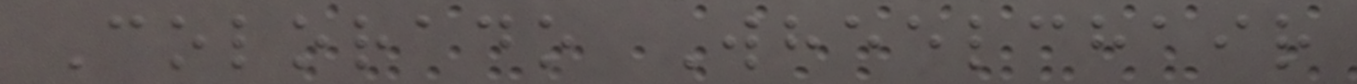Colorado Wheelchair
